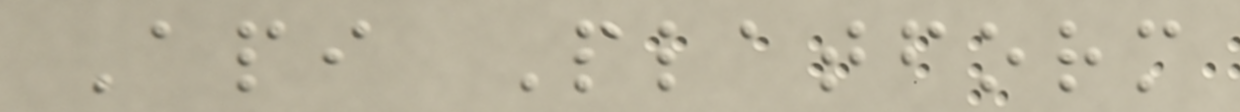Api Platform
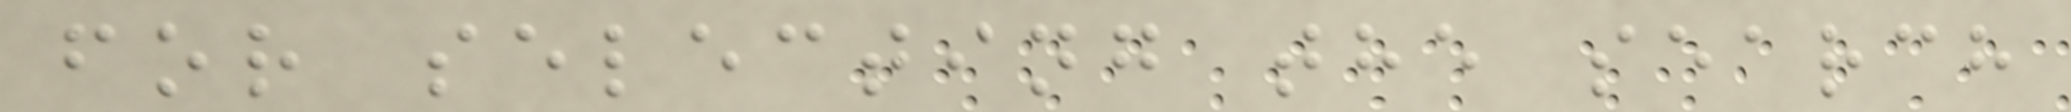for selecting the search
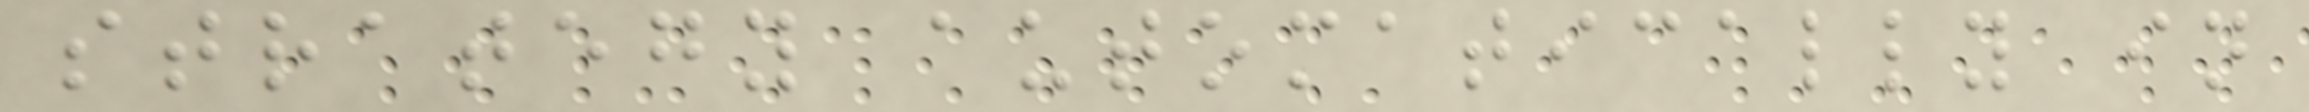strategy automatically in
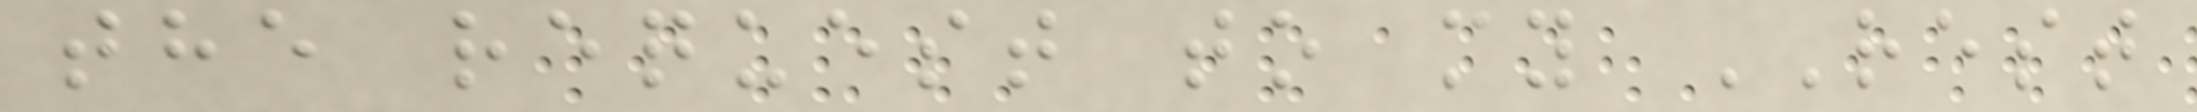the request to my REST
